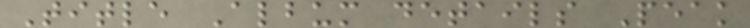Title Album details Peak
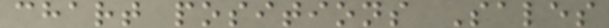chart positions Sales
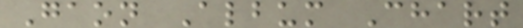Gaon Album Chart
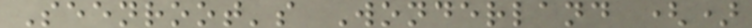Seenroot's Wonderland ()
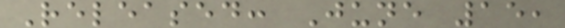Released: June 15,
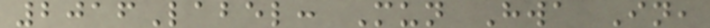2016Label: Mun Hwa In,
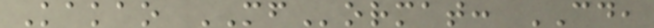Kakao MFormat: CD,
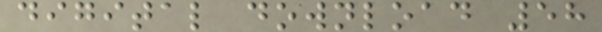digital download 58
